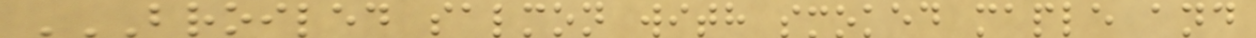BROILED SALMON WITH SMOKED MAPLE AND
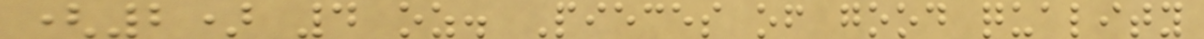(2) 4 oz. Pieces of good quality
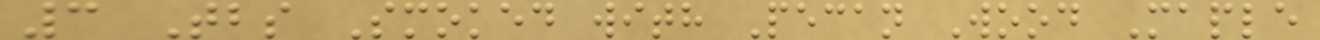3 Tbs Smoked with Pecan Wood Maple
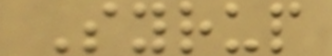Syrup
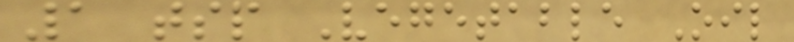1 tsp Vegetable Oil
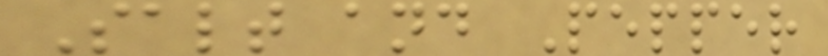Salt and Pepper
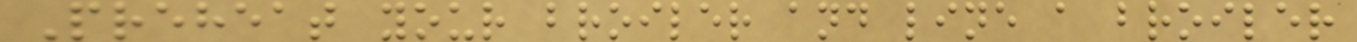Preheat your broiler and line a broiler
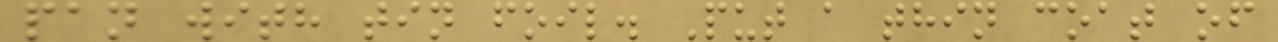pan with tin foil. Put a thin coat of
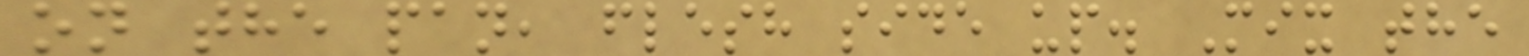on the pan, flesh side up. Mix the
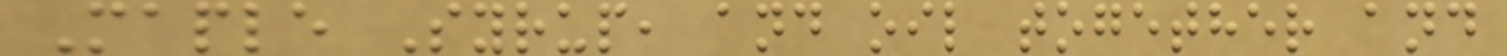Maple Syrup, and oil together and
